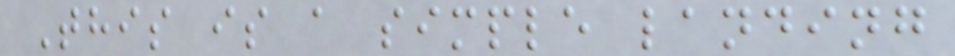This is a simple landing
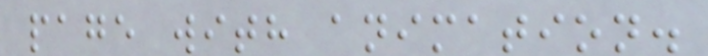page with animation.
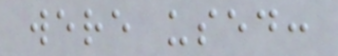were used:
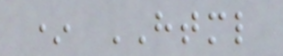* HTML
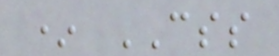* CSS
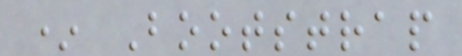* Bootstrap
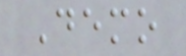Demo
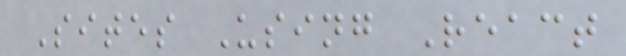Sites Using React
